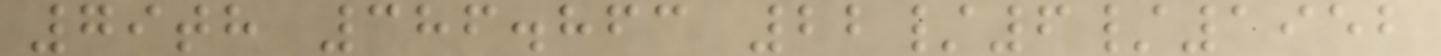79th 386.863 22/6/1952
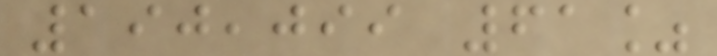190,099 61%
